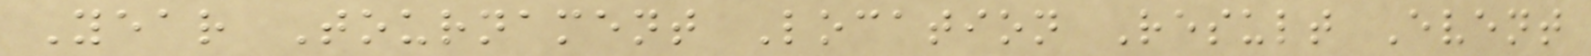Year Tournament Location Result Event
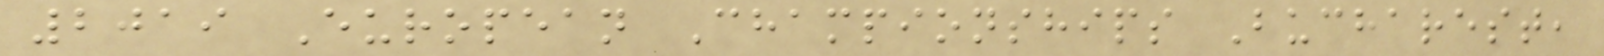2019 European Championships Bucharest,
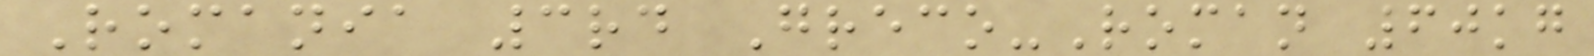Romania 3rd Greco-Roman 60kg
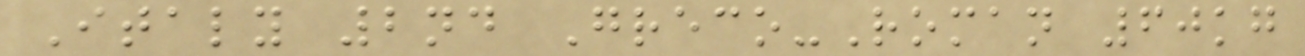Italy 2nd Greco-Roman 60kg
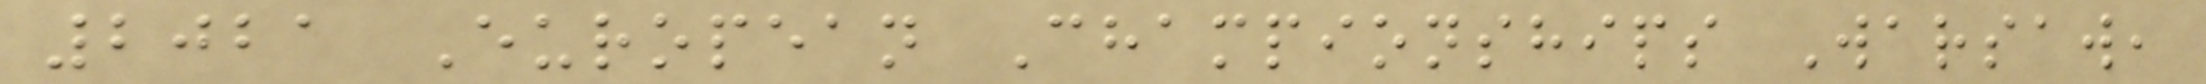2021 European Championships Warsaw,
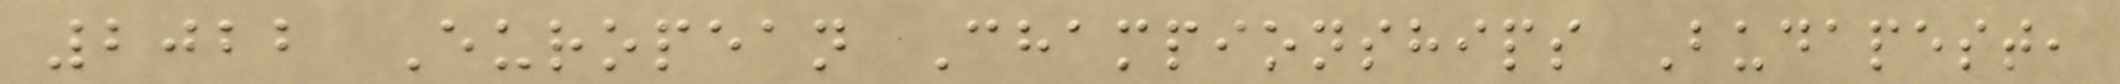2022 European Championships Budapest,
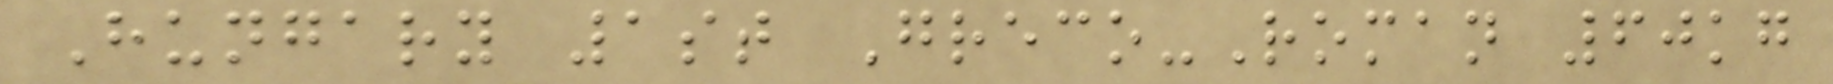Hungary 1st Greco-Roman 60kg
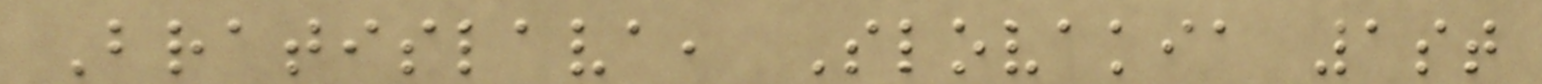Bratislava, Slovakia 1st
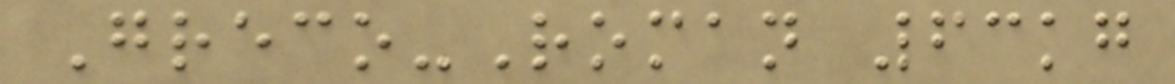Greco-Roman 63kg
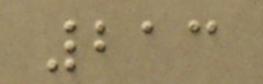213
